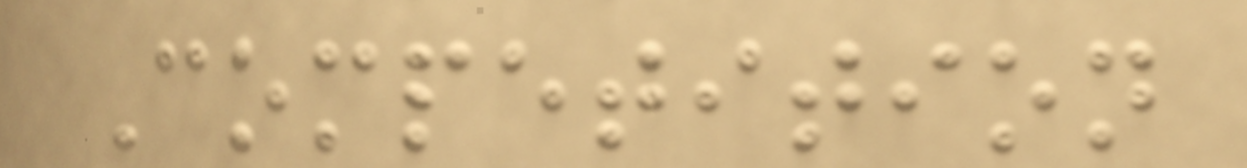Competition
